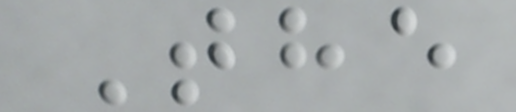The
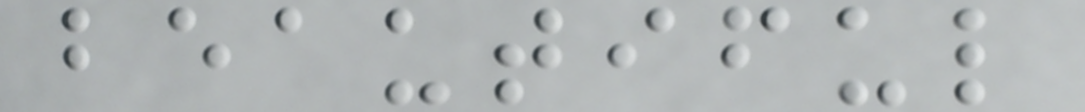beautiful
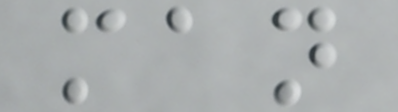man
